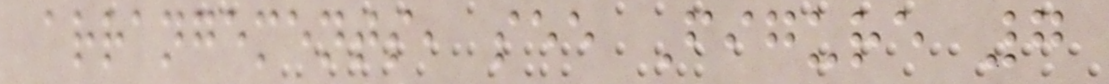arrangements, see Figure 7
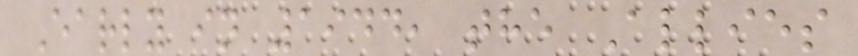Early in 1944, the Allies
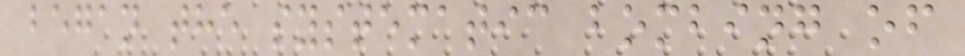began the systematic bombing of
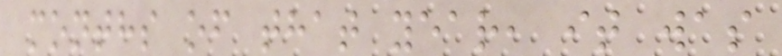months of that year, it was
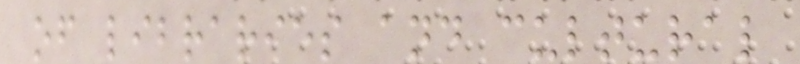of libraries and cultural
